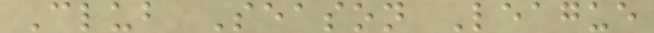Club Season League
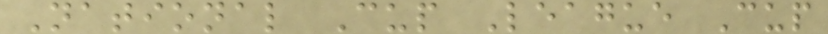National Cup League Cup
